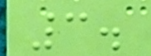3.
